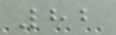82
